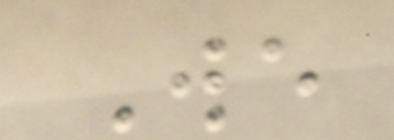We
